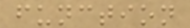function
